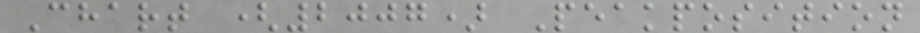Chart (2007) Peakposition
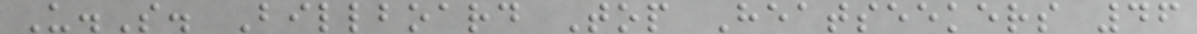U.S. Billboard Top Heatseekers 46
